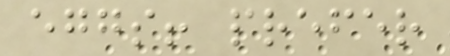eggs! prefer
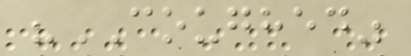"COUGHED"
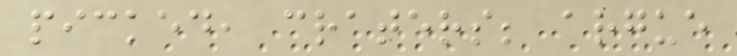picked, craters; argue
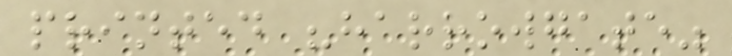printed "harrowgate"
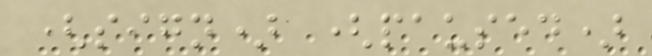(sign) (paused)
